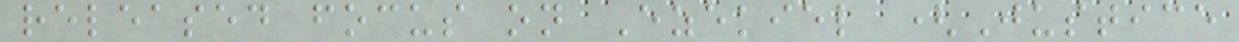released focus on Ezekiel (Justice
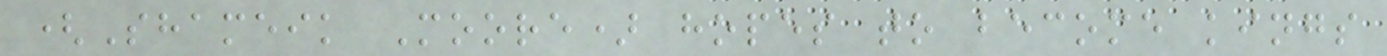(Shameik Moore) hopes to become kings
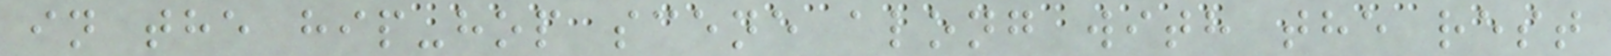in the hip-hop scene along with the rest
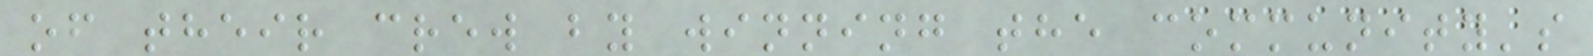of their crew by winning the community's
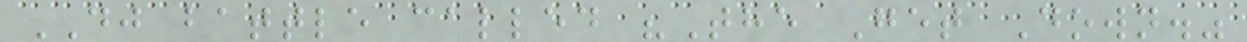DJ battle called "The Get Down."
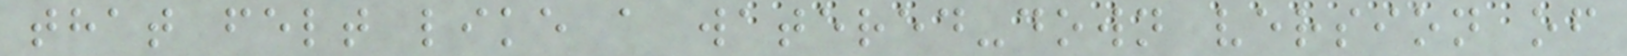that felt like a watered-down version of
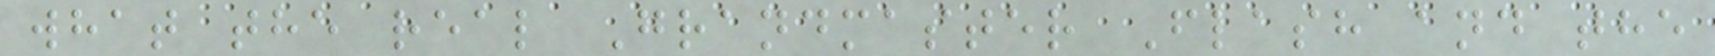what the real Grandmaster Flash and the
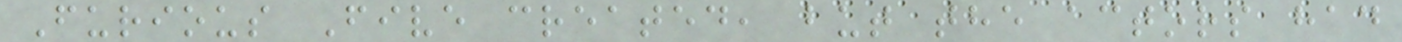Furious Five created, but the actors had
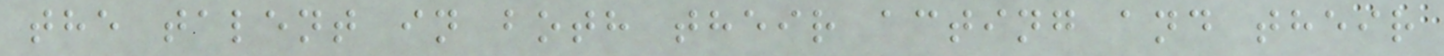the talent in both their acting and their
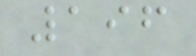196
